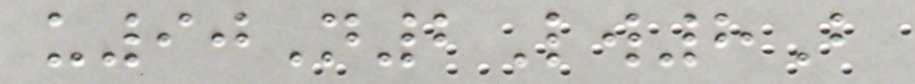u90N2Lw8B
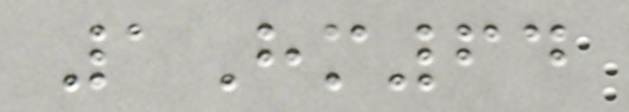1Hm64
